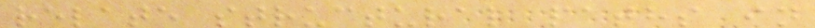relate structural paths in
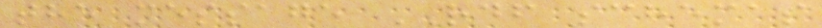the message RDF schemas
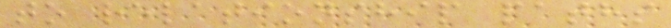to relationship paths
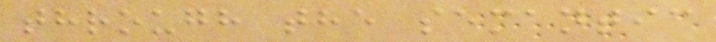through the semantic
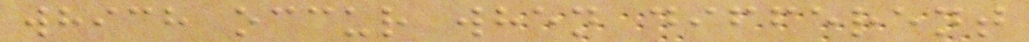which occur when different
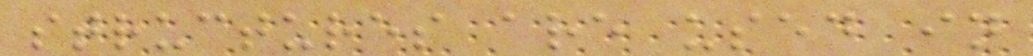structures are used in
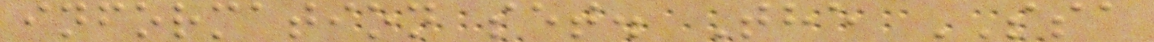information set. The SSA
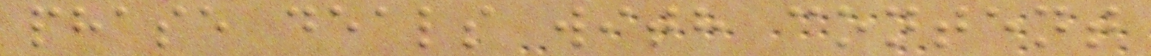phase deals with content
